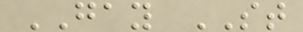GAY ST
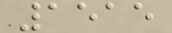1515
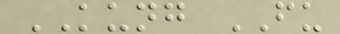KUNG FU
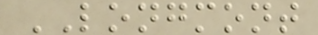LONGMONT
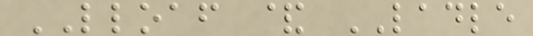LLOAF & LADLE
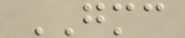GMC
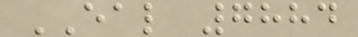EAL 7884
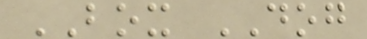BOX DOG
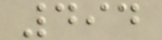494
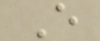E
